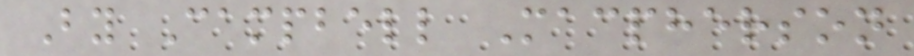By Campbell Macpherson
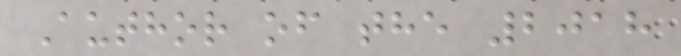Author of the 2018
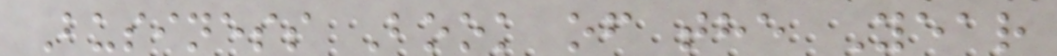Business Book of the Year
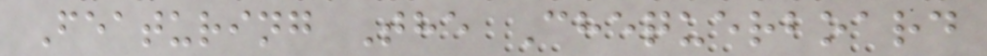Featuring The Chequerboard
